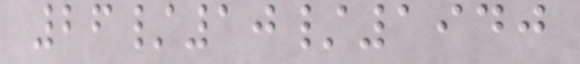26/10/1940
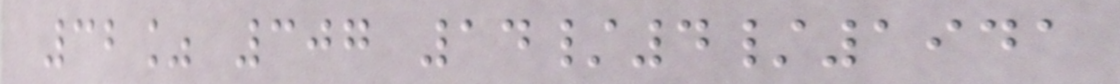32% 307 14/4/1941
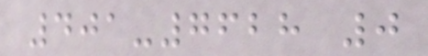401-7628 0
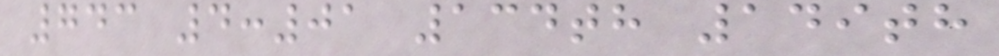743 4:01 134th 149th
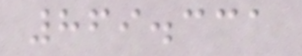869.331
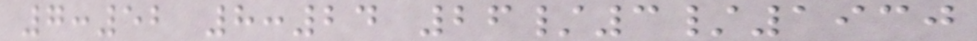7:52 8:24 26/3/1930
